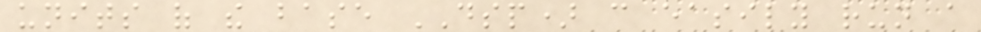units of the base DSP) can easily run a
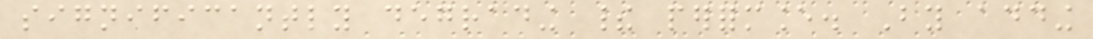significantly degrading their performance. By adding
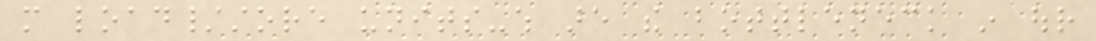more load/store units-which are the bottleneck in our
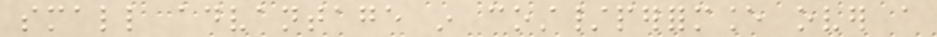small advantage in cost/performance over a
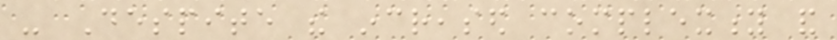- Despite the increased complexity and
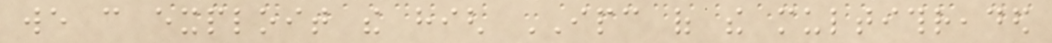we can exploit the high IPC of the multithreaded
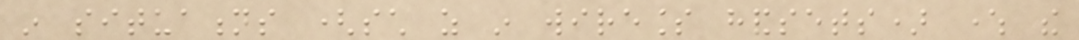in situations (such as in wireless handsets) where the
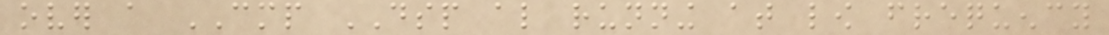over a CMP DSP also running at low frequency
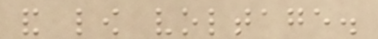and low voltage.
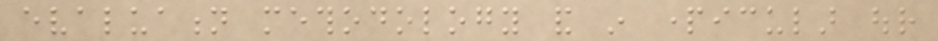evaluation methodology and in particular our
